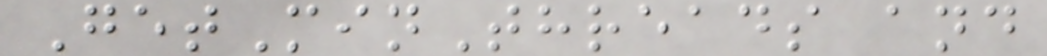GetMinThreads and
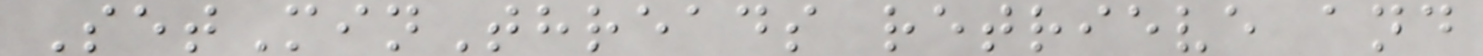SetMinThreads retrieve and
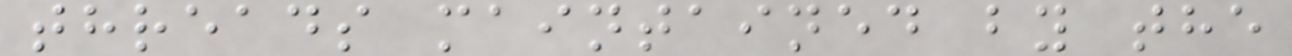threads maintained by the
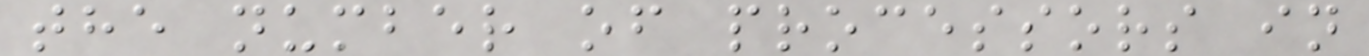the number of processors in
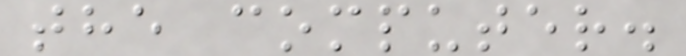the computer.
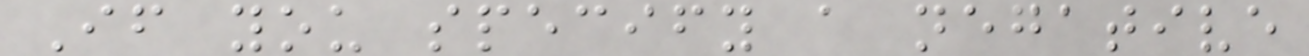If you specify a negative
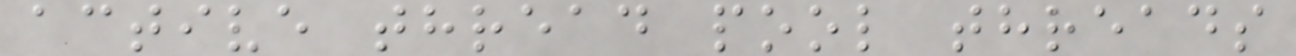active thread pool threads
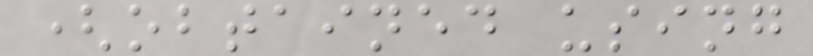(obtained using
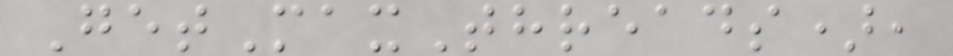GetMaxThreads),
